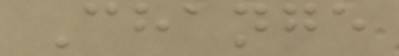Change
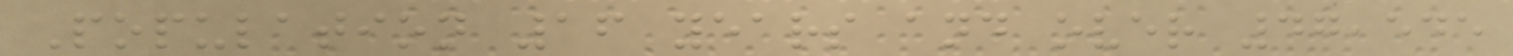Population 16 years and over 47,545
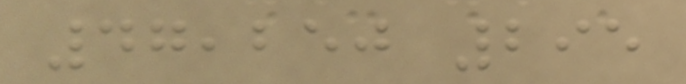47,250 295
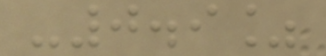-0.9%
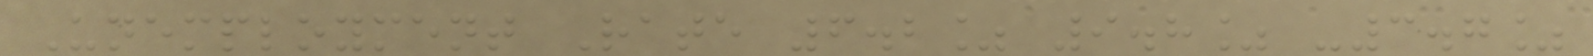Unemployment Rate 6.2% 9.8% -3.7%
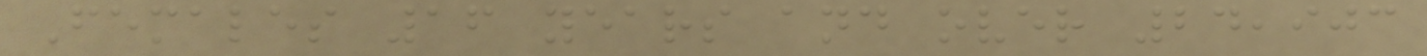Females 16 years and over 24,903
